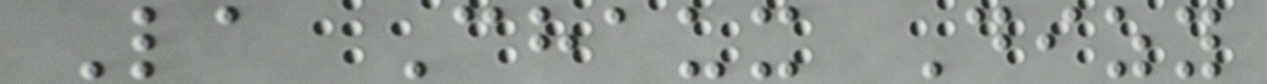La Chaux Dizy
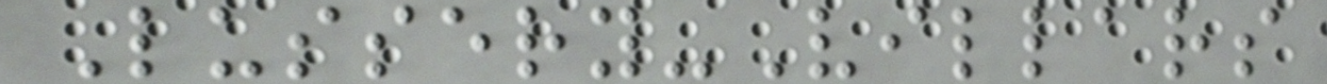Lussery-Villars
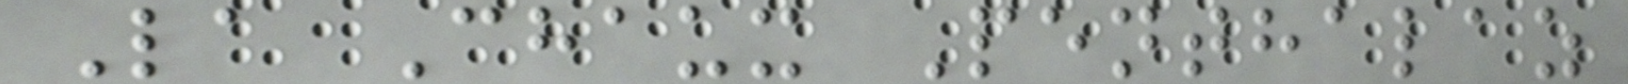La Chaux Penthalaz
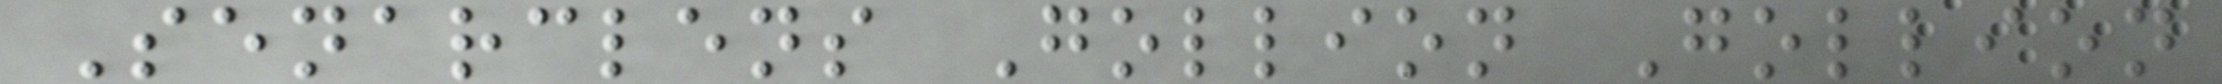Senarclens Gollion Gollion
